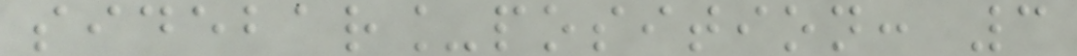sidebar_position: 3
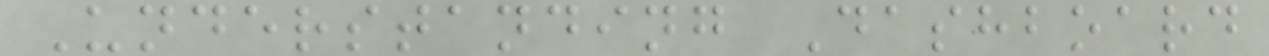Understanding Dashboard
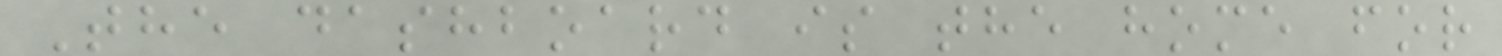The dashboard is the home for
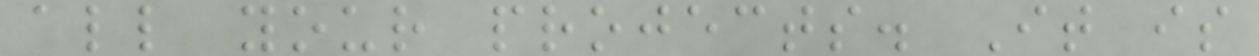all your projects. It is
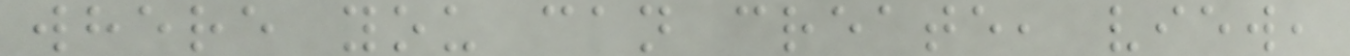where you can create, view,
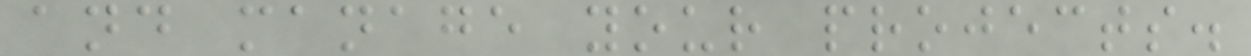and manage your projects.
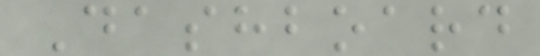Dashboard
